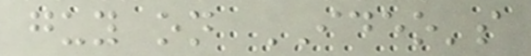guy on IDEO's
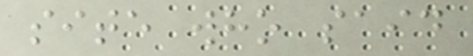site who said
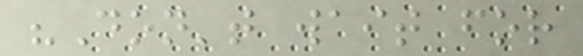"Don't wait for
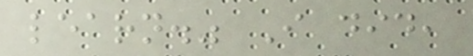learn." I did,
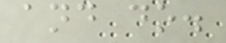and do.
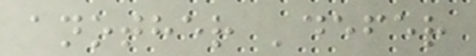another 'defer
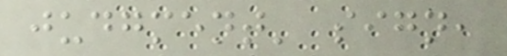judgment' sign,
